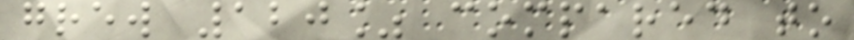grew 120% compared to
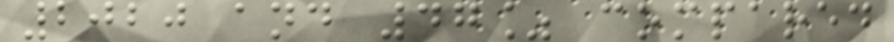2020 and 47% compared
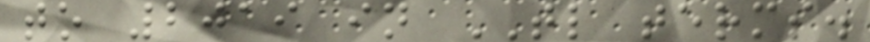to 2019 in TL terms.
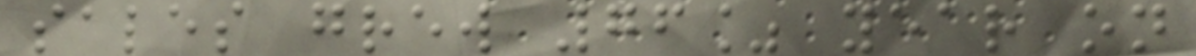sales grew 76% year on
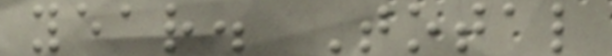year. Total
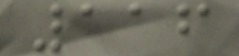116
